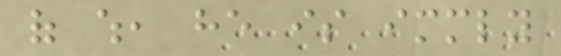of which, he is immediately
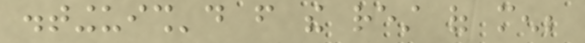distinguish'd from the rest of men;
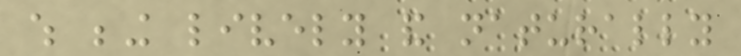which being lively and naturally
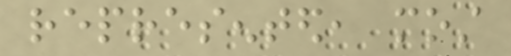represented, most
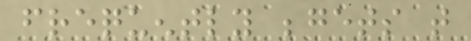frequently begets that
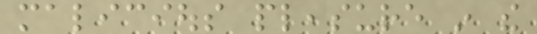malicious pleasure in the
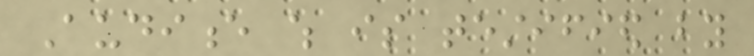Audience which is testified by
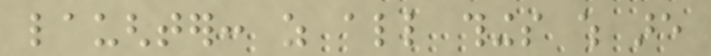laughter: as all things which are
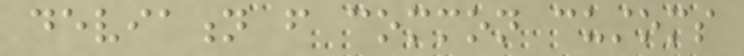deviation from common customs
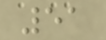51
